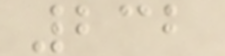232
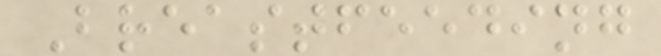Breastfeeding
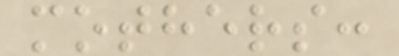mothers:
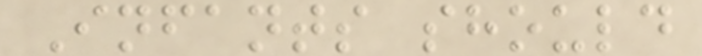Infants should
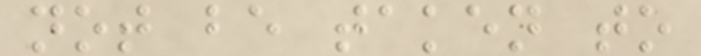not be taken to
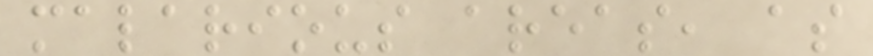malarious areas, as
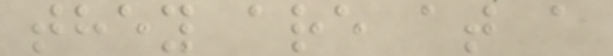they are at a
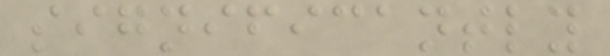significantly
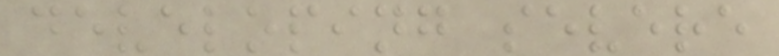developing severe
